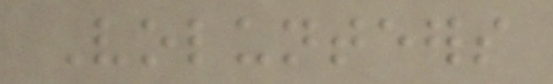Volunteers
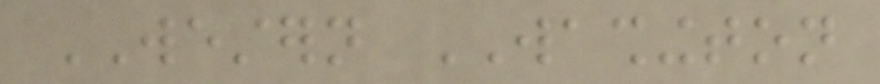WESTERN WASHINGTON
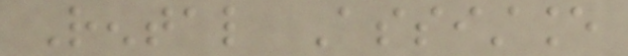Rental Assistance
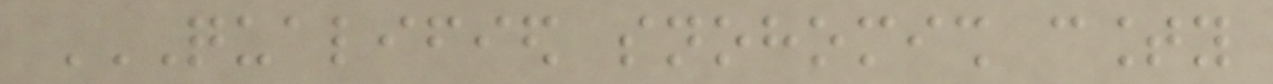QUALIFIED SNOHOMISH COUNTY
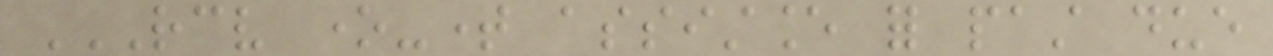RECEIVE ONE-TIME ASSISTANCE FOR PAST DUE
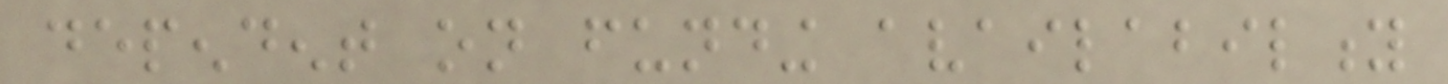dependent on funding availability
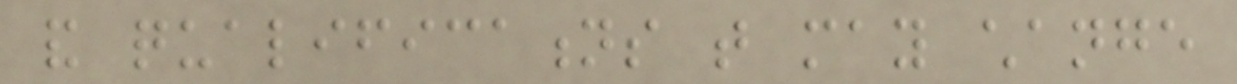and qualifications that may change
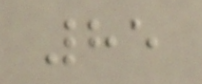85
